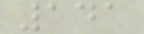141
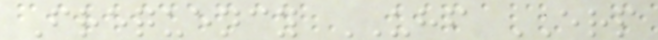Frequency UHF ERP
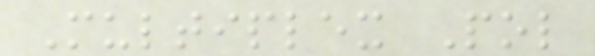Multiplex Pol
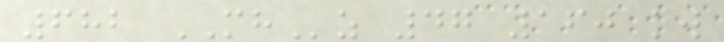682 MHz 47 160 kw
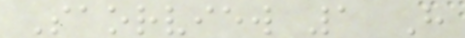Saorview 1 H
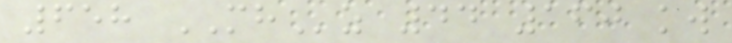658 MHz 44 160 kw
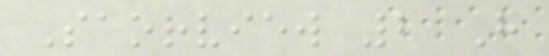Saorview 2 H
